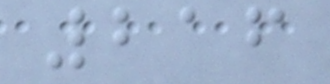216
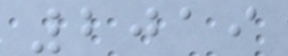2019
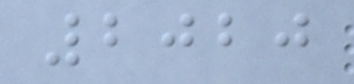2020
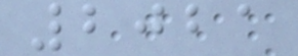2021
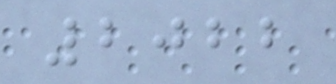2022
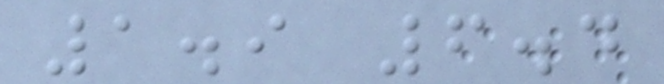1.9 6.4
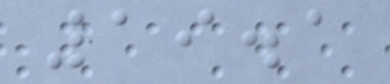19.1
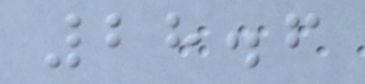28.6
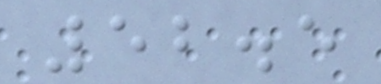52.5
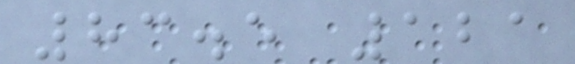83.5 121
